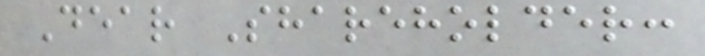Dear Shareholder:
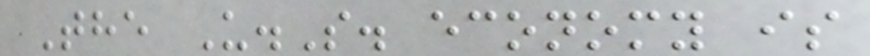The U.S. economy is
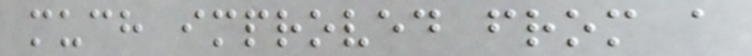much improved from a
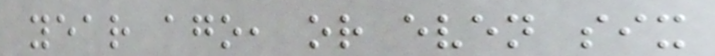year ago, or even six
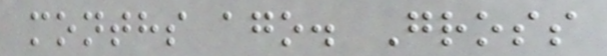months ago. Gross
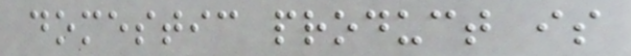domestic product is
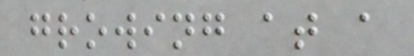growing at a
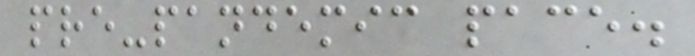pre-pandemic pace.
